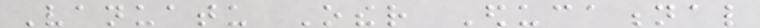Vanuatu Other Educational
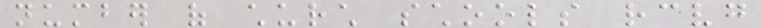number of church schools receiving
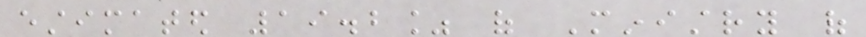estimated 19.2% of Ministry of
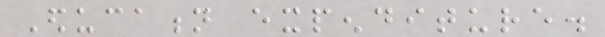Education expenditure.
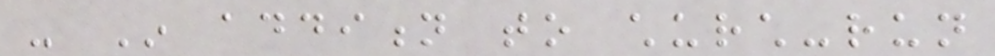- In addition to church-run
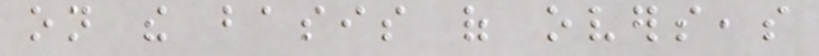on the basis of overseas
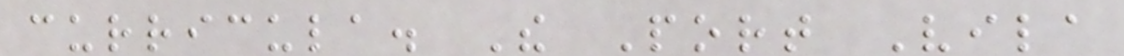curricula. The Port Vila
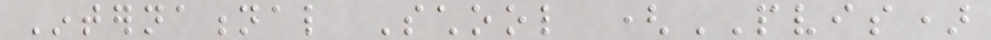International School (PVIS)
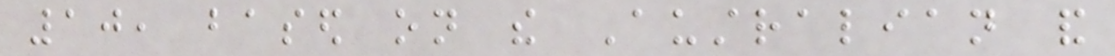10, based on the Australian and
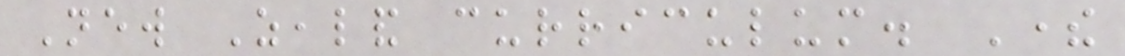New Zealand curriculum. There
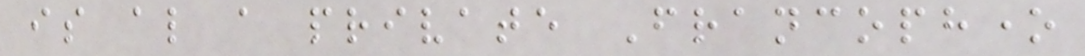is also a private Francophone
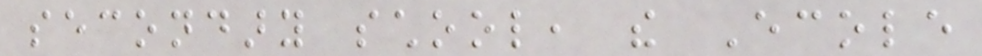secondary school, the Ecole
